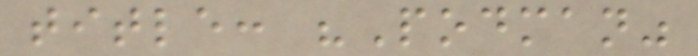title: "Podman"
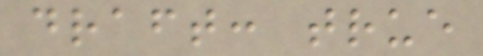draft: true
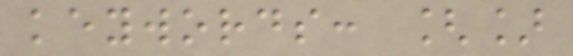keywords: []
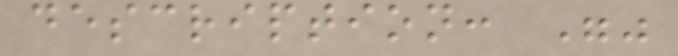description: ""
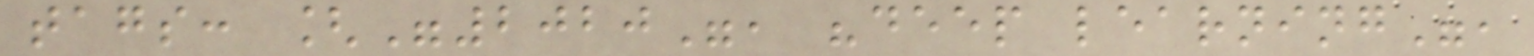tags: ["2020", "deep learning",
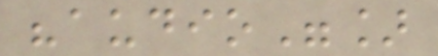"audio"]
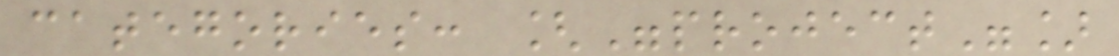categories: ["project"]
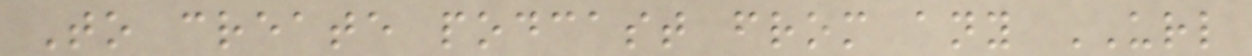To create podcast from any URL
